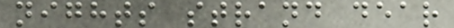nights strand dear
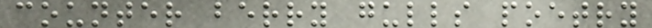counter berry gulls poetry
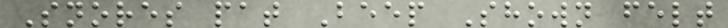Snores pat Beep Shown felt
